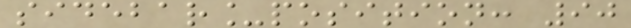sidebar_position: 90
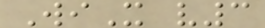WiX v3
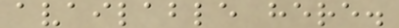available here.
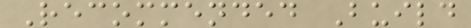Recommended Build
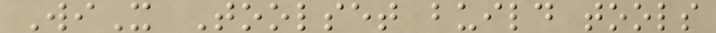WiX Toolset build tools
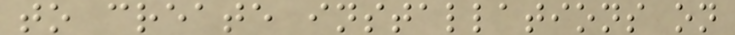to create installations on
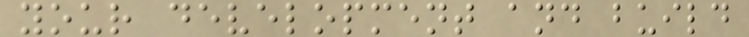your development and build
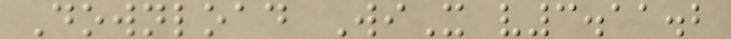Download WiX v3.11.2
